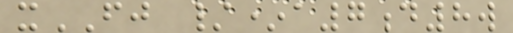xFJ /*a7d8w
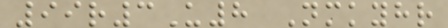99r3U8 Nmkyhr
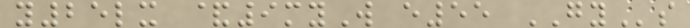y25lx &9myW e55 GYs
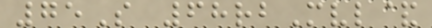75S 68rbMvl&
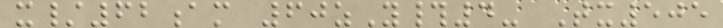x/62am 60zY#4- Tx505
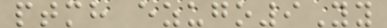ptmh ezugo9Yy
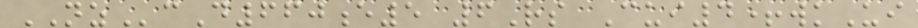NZcD660e5 6Rs Cui4+wkUi
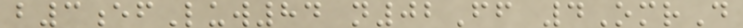b3efLuw84 n02Ff 4OmrD
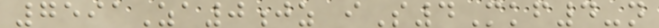7591Za0jz iS4Mkf4-n
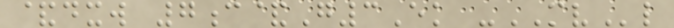&dxw 7c&G3Ek -MVl
